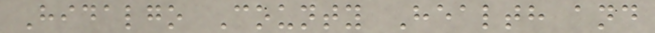Hidalgo County Health and
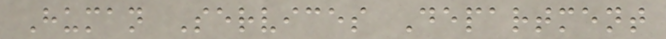Human Services Department
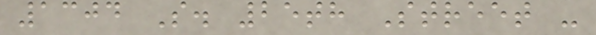1304 S. 25th Street -
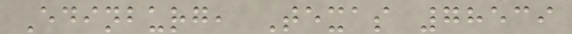Edinburg, Texas 78539
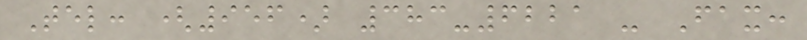Tel: (956) 383-6221 - Fax:
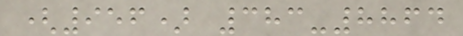(956) 383-8864
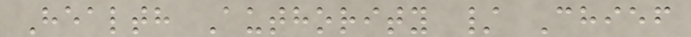Health Authority / Chief
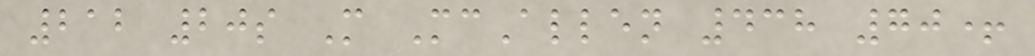212 20s M McAllen 438 70+
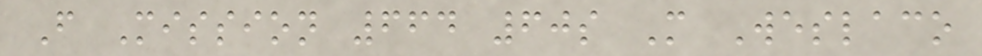F Mission 664 60s M Weslaco
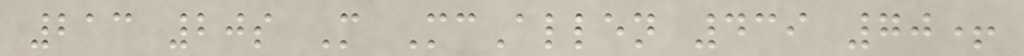213 20s M McAllen 439 70+
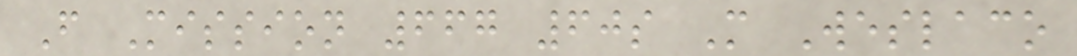F Mission 667 60s M Weslaco
